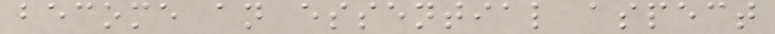become an essential aspect
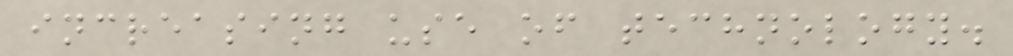increasing use of technology.
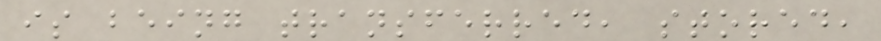is being transferred, stored,
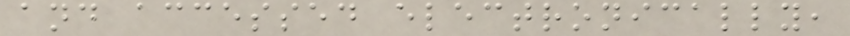and accessed electronically,
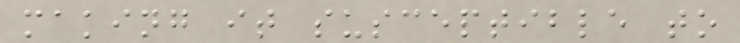making it susceptible to
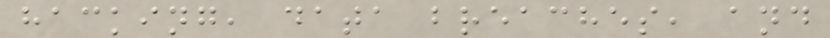hacking, data breaches, and
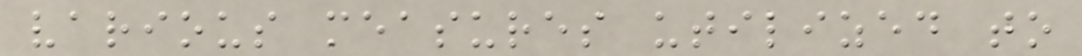various measures utilized to
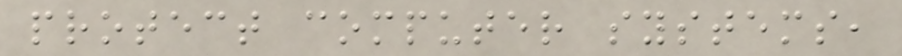protect computer systems,
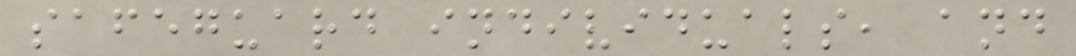safeguard individuals, and
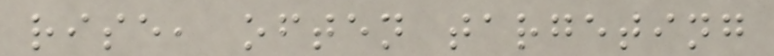rise, often targeting
